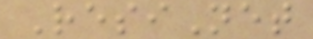ResiNet
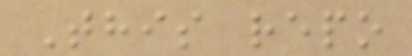This repo
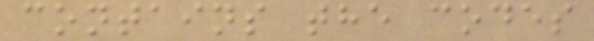contains the codes
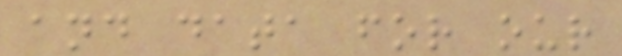and data for our
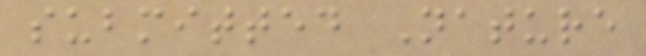submitted Nature
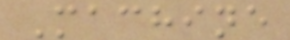Machine
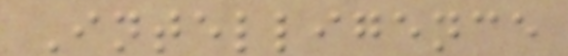Intelligence
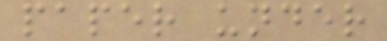paper under
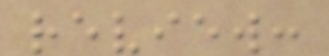review:
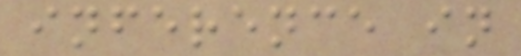inference in
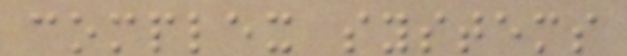complex systems
